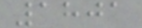1801
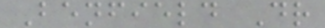Benfield Dr
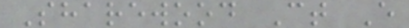Sharewood Ct E
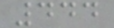444
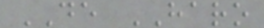DE HARO
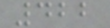422
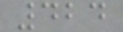424
